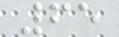65
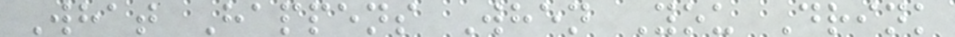What Happens When You Drink
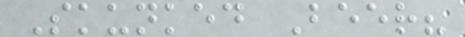Skunked Beer?
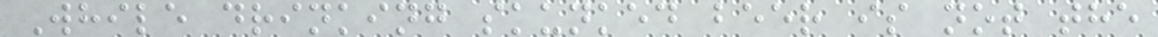While drinking skunked beer is not the
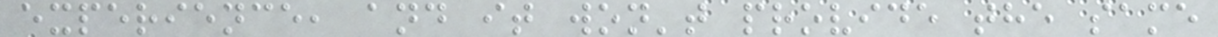experience, and it won't provide the same
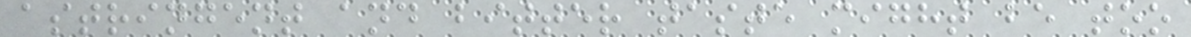astringent and bitter taste might be too
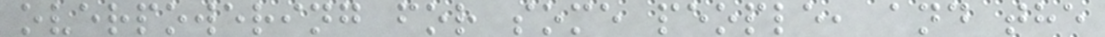overpowering for some people, and the
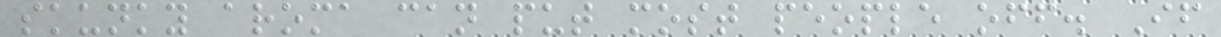skunky aroma can put most people off. If
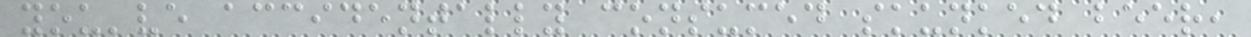you've accidentally consumed skunked beer,
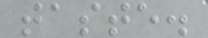taste.
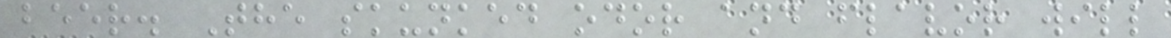beer. The skunked odor and flavor will
